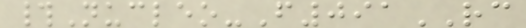#Nucleo-F091RC
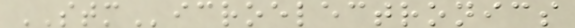STMicroelectronics
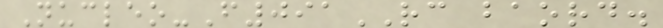Nucleo-F091RC baord.
